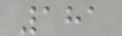181
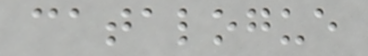catalogue
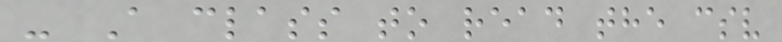- A class to read the csv
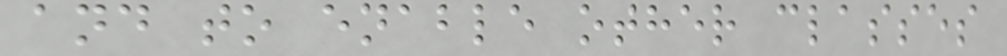and to enable other classes
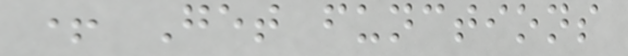+ Get functions
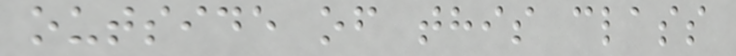outside of this class
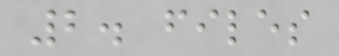2. files
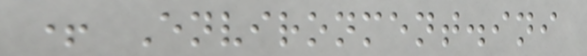+ Environment.ini
